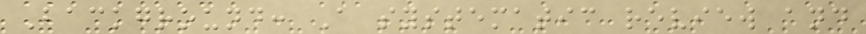Background: A systematic review and
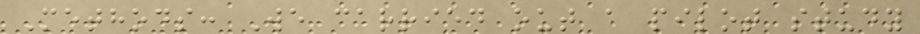Methods: We carried out a pilot study
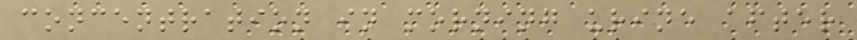concentration in morning urine after
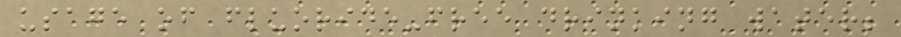usage of fluoride-free drinking water;
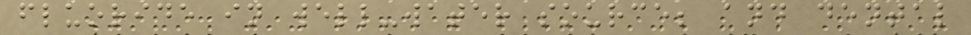fluoride in well-water source; and dental
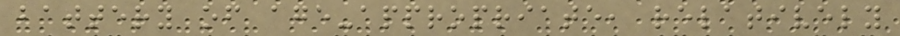battery of age-appropriate, relatively
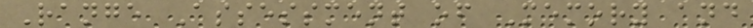Range Assessment of Memory and
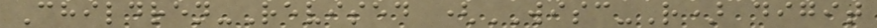Children-Revised (WISC-R) digit
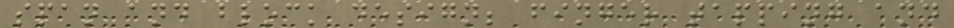span and block design; finger tapping and
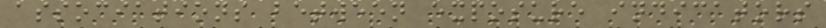associations between exposure indicators
